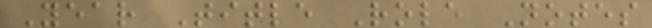Year Title Role Notes
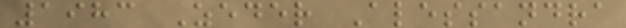1983 Zeder Alessandra
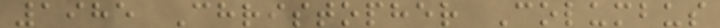1985 Christopher Columbus
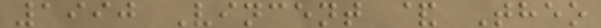1990 Vincent & Theo
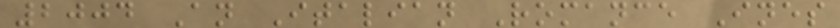2004 An Italian Romance Ines
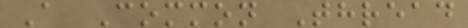A Common Thread
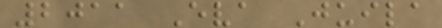2011 Eva Juila
